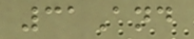31And
